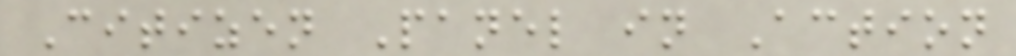Citizen Panel in Action
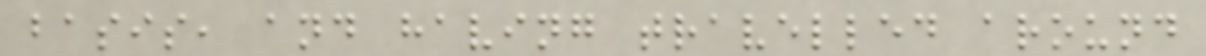basis, and having travelled around
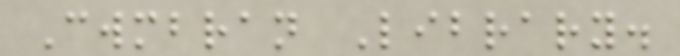Cwmbran Library.
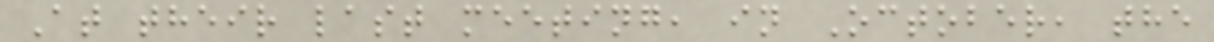At their last meeting, in October, the
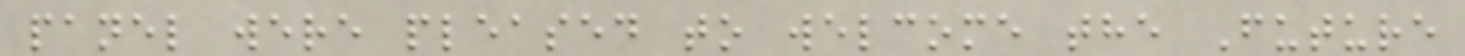panel were pleased to welcome the Future
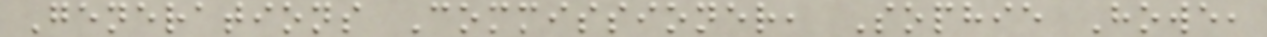Generations Commissioner, Sophie Howe,
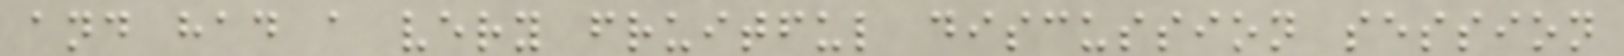and had a very fruitful discussion session
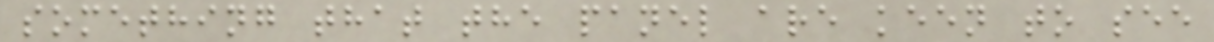something that the panel are keen to see
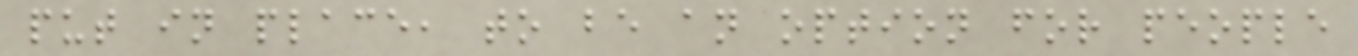put in place, to be an option for people
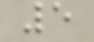5
